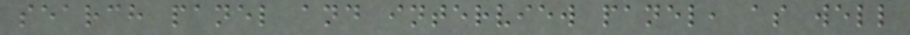search panel and interview panel, as well
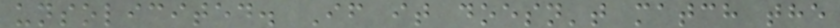unsolicited. If it doesn't match the
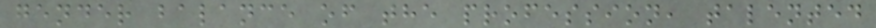gender balance of the profession, talented
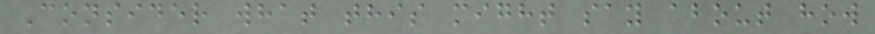Consider what this might say about how
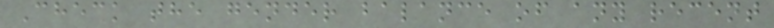Check the gender balance of any recent
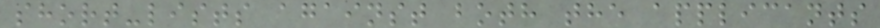short-lists against both the applicants
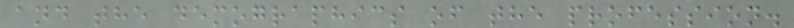and the demographics of the profession.
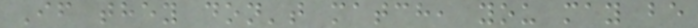If they don't match, you may be
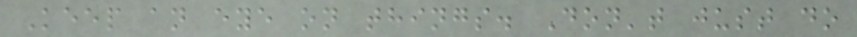Keep an eye on things. Don't just do
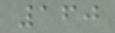160
